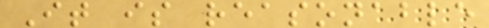It is reasonable
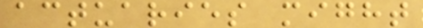actuaries might
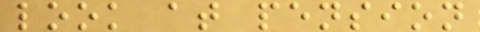look at pension
